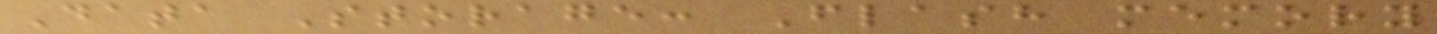Data Storage: Flash memory
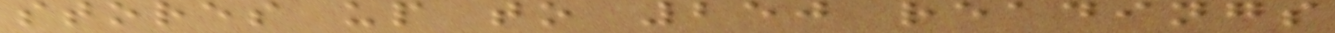stores up to 250 readings
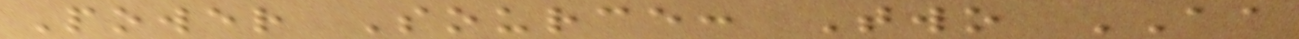Power Source: Two AA
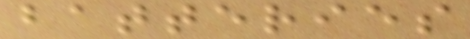batteries
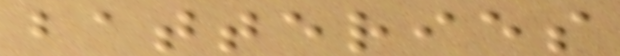batteries
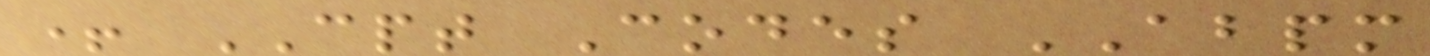+ CPT Codes ABPM
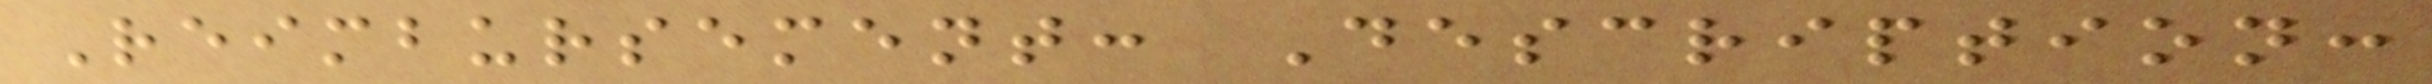Reimbursement: Description:
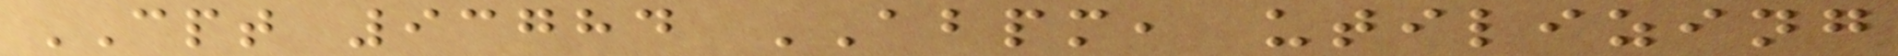CPT 93784 ABPM, utilizing
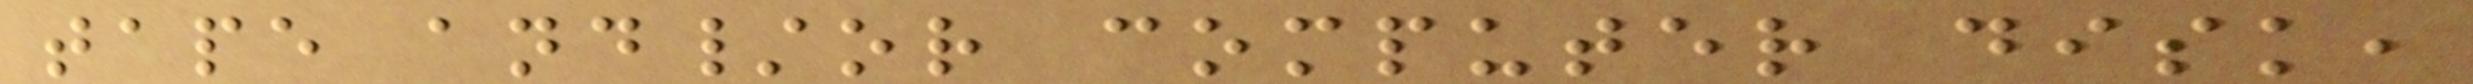tape and/or computer disk,
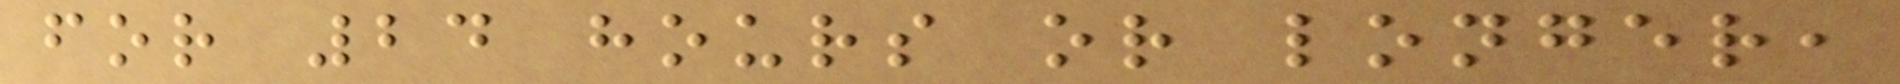for 24 hours or longer,
